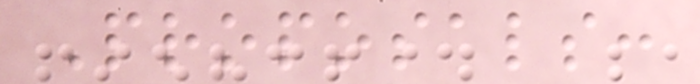Proposals:
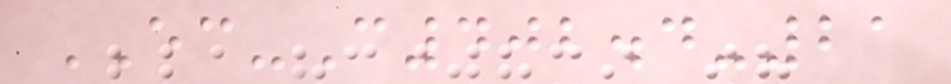EC-C402.4-21
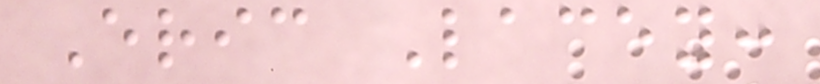Eric Lacey:
